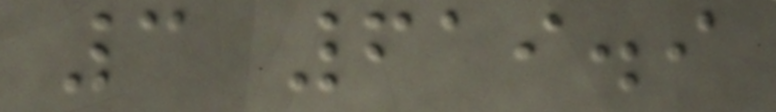3 619.9
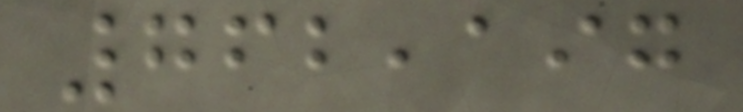762,197
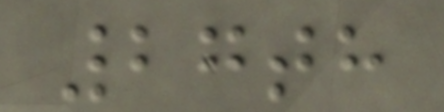27th
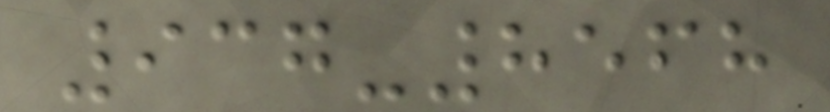937-8568
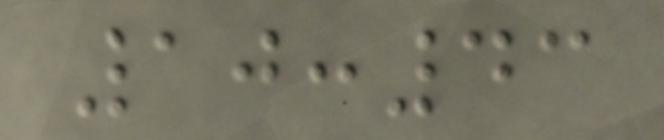10:43
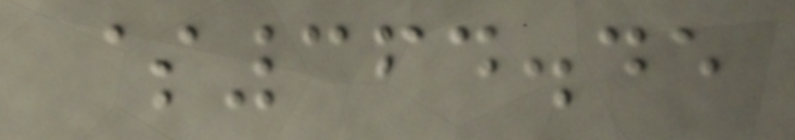$364.45
